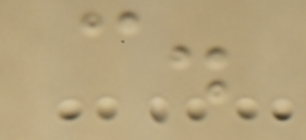c.
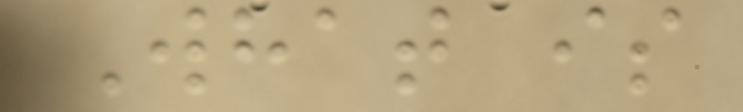What is
